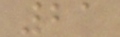21
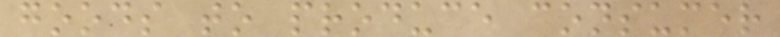goods to produce consumer
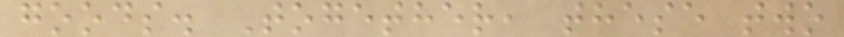goods. Together, these two
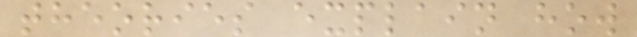theories explain how
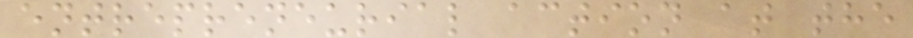entrepreneurial action at the
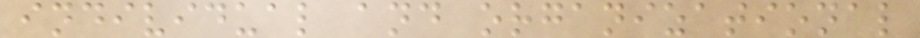individual and organizational
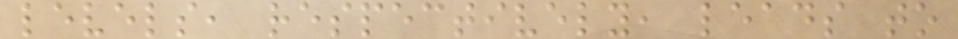levels, respectively, leads to
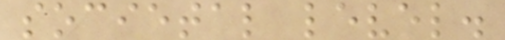societal level.
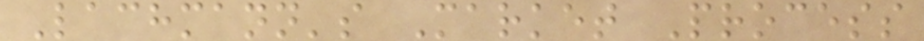Lachmann's Market Process
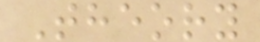Theory
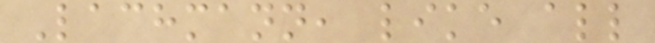Lachmann, like all
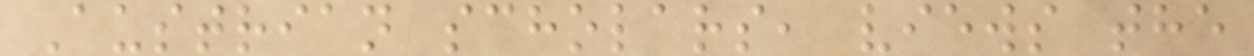Austrian scholars, views the
